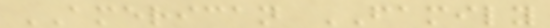AMERICAN FAMILY
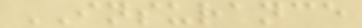INSURANCE
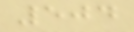504
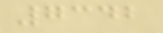7342
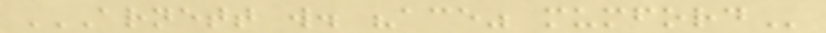ARNETT W. "ACE" MUMFORD
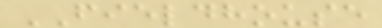FIELDHOUSE
